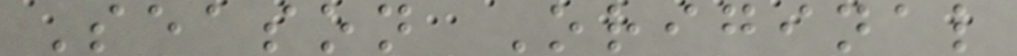Season Original
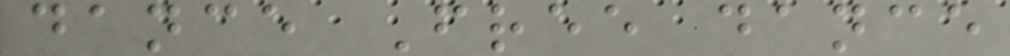dance Free dance
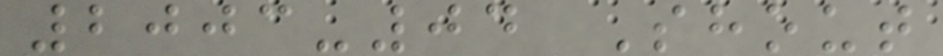2003-04 Shout
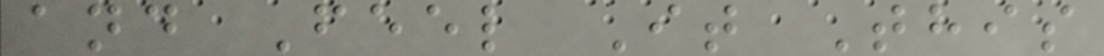and Feel It This
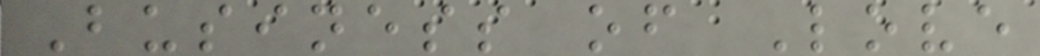Business of Love
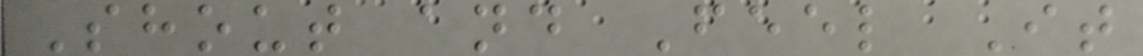Shout and Feel It
